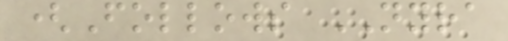(Follows NYRA
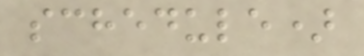schedule)
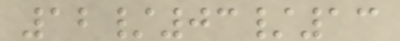12/03/13
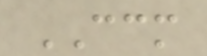CCM
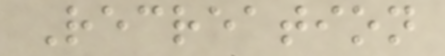Recreation
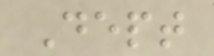Dept
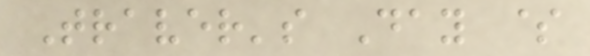Traver's Day $
